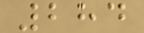284
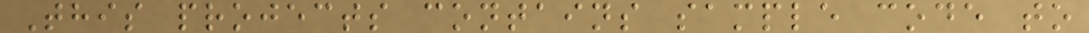This projects contains sample code to
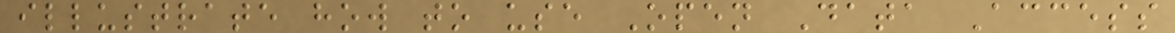illustrate how to use Open Data Access
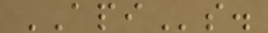APIs.
